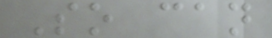So can
